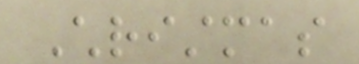Christmas
